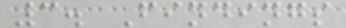3. Findings
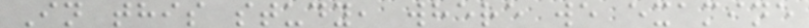In this study, where we examine
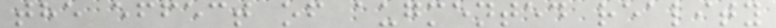the effect of augmented reality
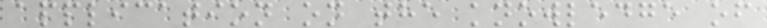application on the knowledge of
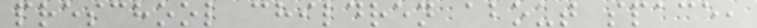preschool children about space,
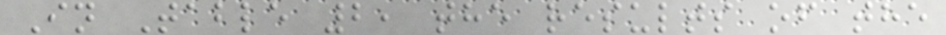In Table 2, the results of the
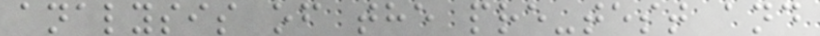analysis of the pre-test and
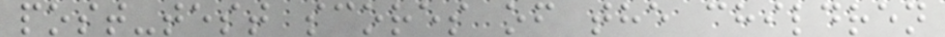post-test scores of the children
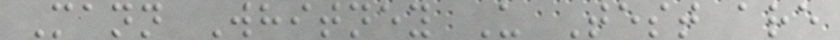Mann Whitney U Test are
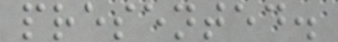presented.
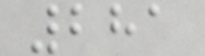281
